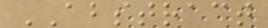ABSTRACT
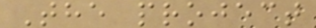The project
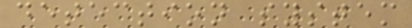detection system
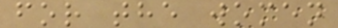for the women
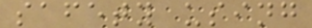safety using
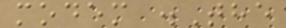modem .The
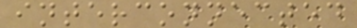interconnected
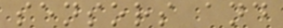sensors and
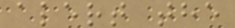alert the
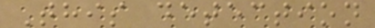This detection
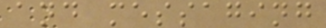and messaging
